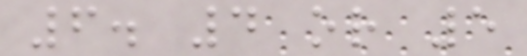6. 4 or 5
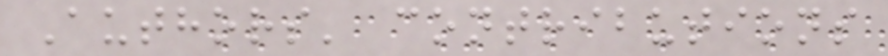Authors' contributions
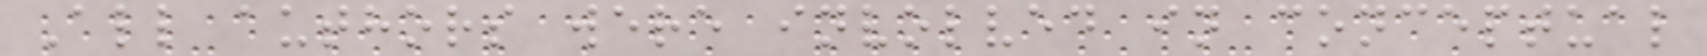All authors were involved in conceptual
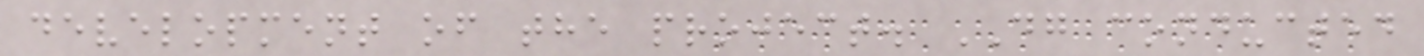development of the project. DG conducted
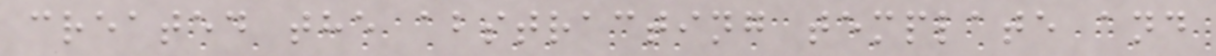created the abstracting template and
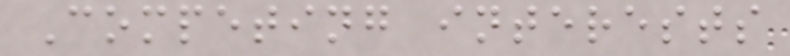Competing interests
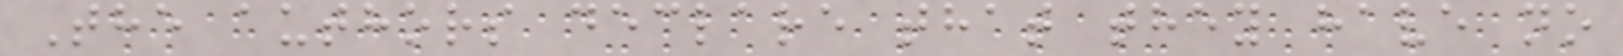The authors declare that they have no
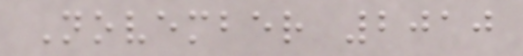November 2010
